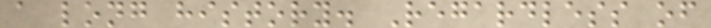a long history. Regardless of
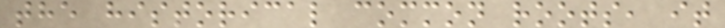the historical common roots, it
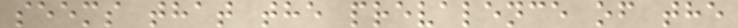seems that the prevalence of the
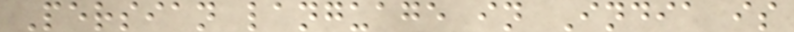Persian language in India is
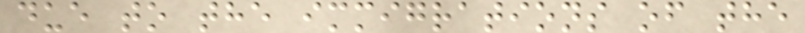due to the immigrations of the
